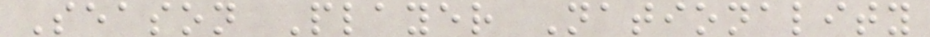Season Player Nationality
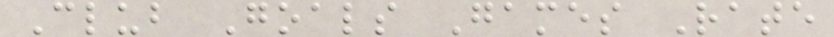Club Goals Games Rate
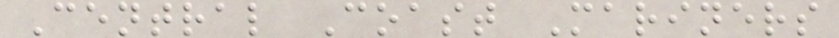Central Coast Mariners
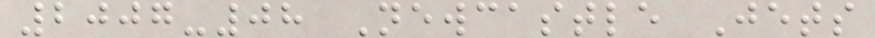2007-08 Newcastle Jets
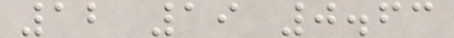12 19 0.63
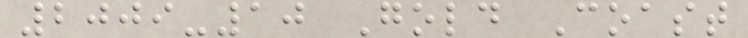2009-10 Gold Coast
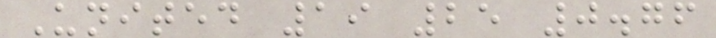United 19 25 0.76
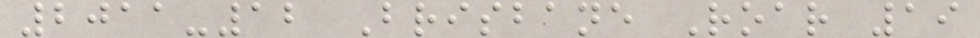2011-12 Brisbane Roar 19
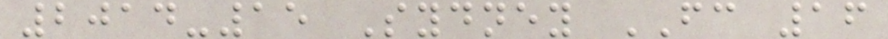2014-15 Sydney FC 16
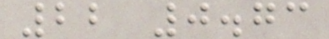22 0.73
